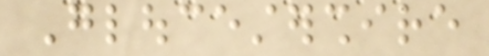Gloucestershire
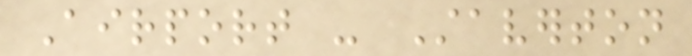Airport - Staverton
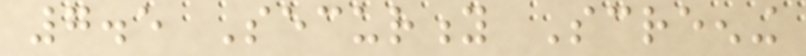7.5 Security Screening
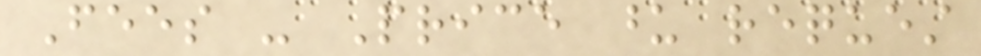Fees - Price upon request
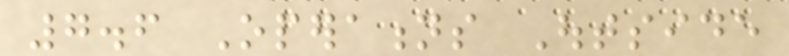7.6 Operations Outside
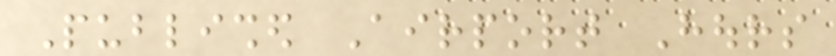Published Airport Hours
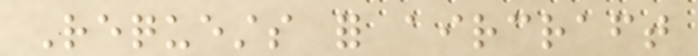Requests for aircraft
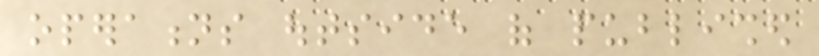operations outside of published
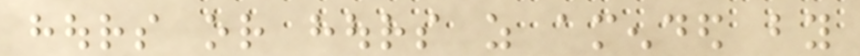hours or hours as amended by
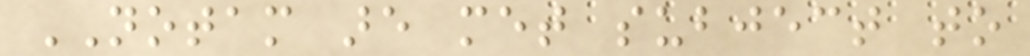NOTAM are met subject to
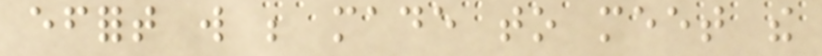effort will be made to meet the
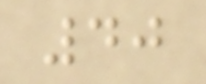40
